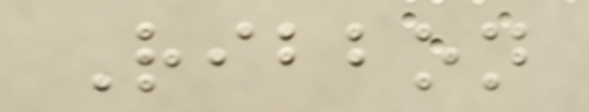Ribbon
